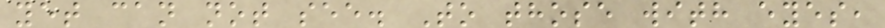yet can not see. To those with eyes,
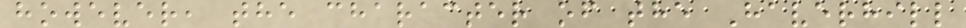however, the character of the Haverhill
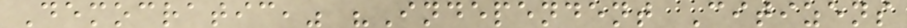Democratic," "Independent Citizens
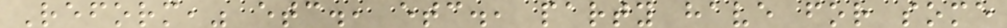Reform," etc., etc., party have for some
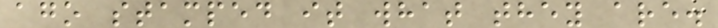ago stamped it what they are.
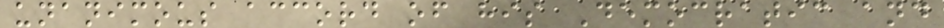unanimous accord of his Democratic and
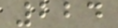224
